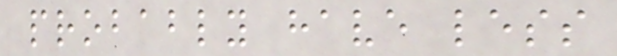probably have less
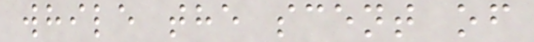while the scent of
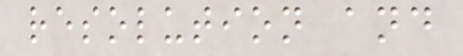resolution and
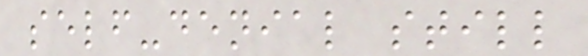self-denial still
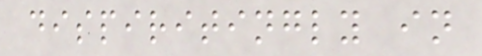dispiritingly in
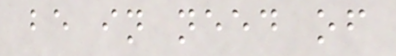be in need of
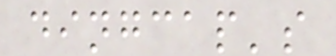dingcap's
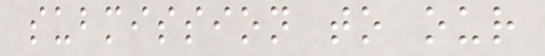submission to our
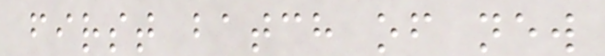first batch of new
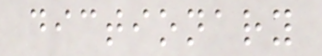dictionary
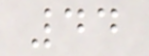44
